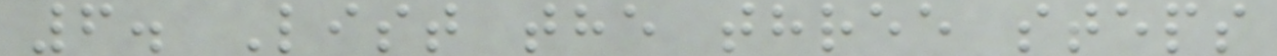6. List the three steps
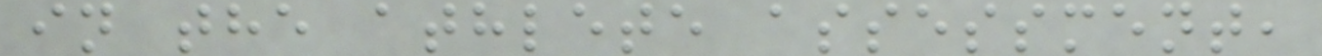in the athlete assessment,
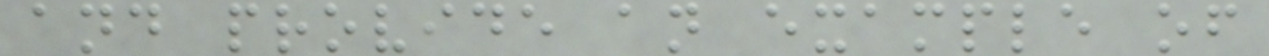and provide an example of
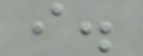i.
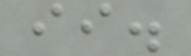ii.
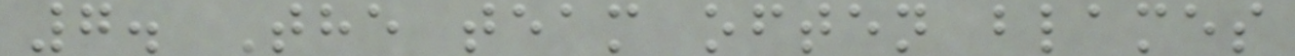7. The team often blames
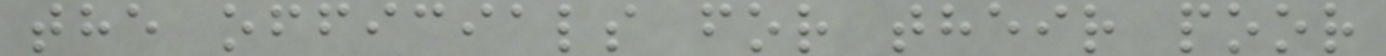the officials for their poor
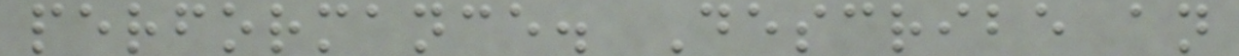performance. Describe an
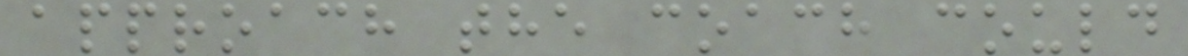approach the coach could
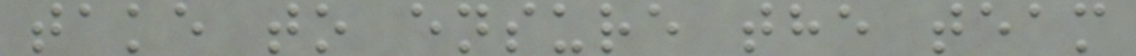take to ensure the team
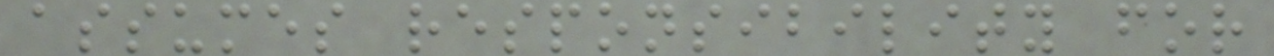assumes responsibility for
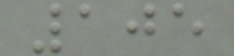105
